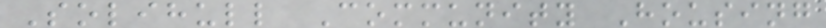Solihull Community Housing
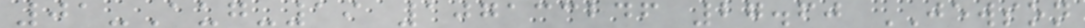01-Aug-19 107133246 27.60 JEWSON
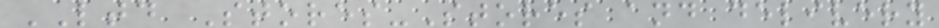LTD Stores-Stores and delivery
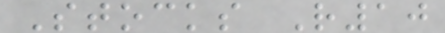Stocks R10
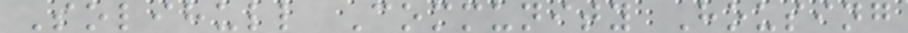Solihull Community Housing
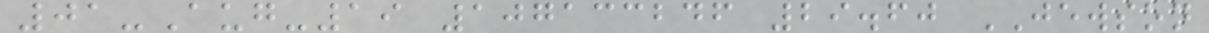01-Aug-19 107133246 29.60 JEWSON
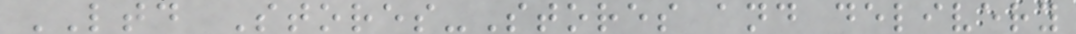LTD Stores-Stores and delivery
